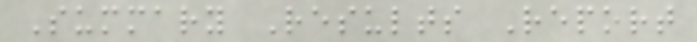Summary Results Report
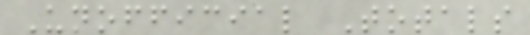Unofficial Totals
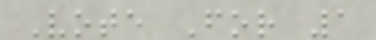Vote For 1
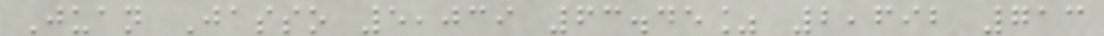Juan Jasso 5,039 63.45% 2,692 713
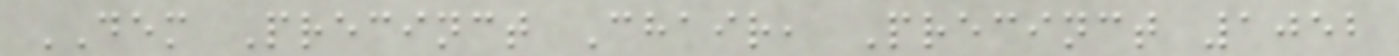DEM Precinct Chair, Precinct 1052
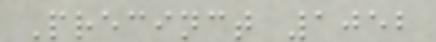Precinct 1052
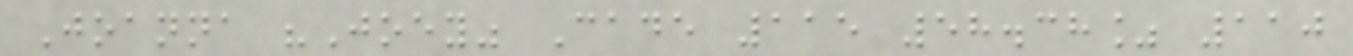Joanna "Joey" Cade 115 58.38% 110
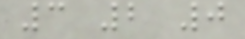3 2 0
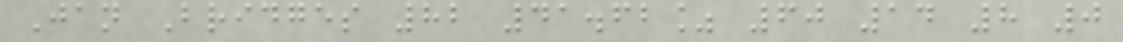Jan Bridges 82 41.62% 60 14 8 0
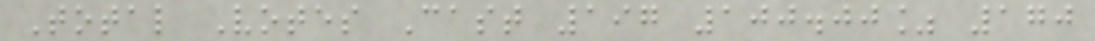Total Votes Cast 197 100.00% 170
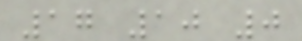17 10 0
